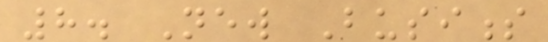8. New Business
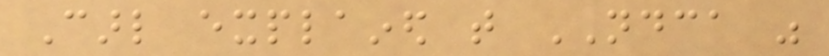Carl explained that NDCA was
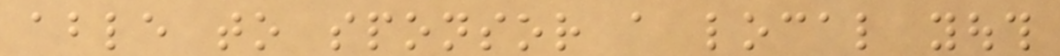able to sponsor a local youth
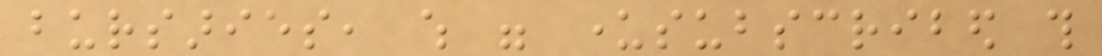bursaries, which were undersubscribed this
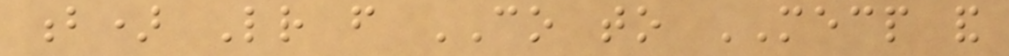b) Letter from CO to MECP and
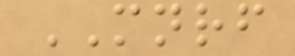MNRF
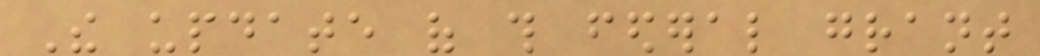The update of this federal grant
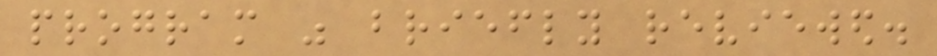program was briefly reviewed.
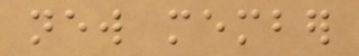new member
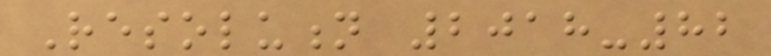Resolution 2018-82
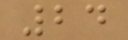24
